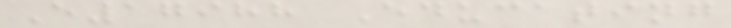E17988 Educating
